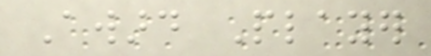Award Player
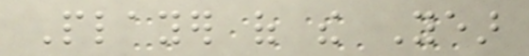Player of the Year
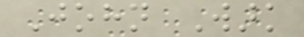John Wark
